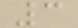3
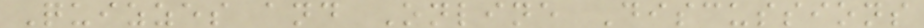Quizzes and Online Discussions
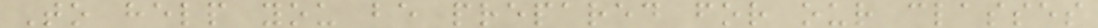To help you be prepared for our classes
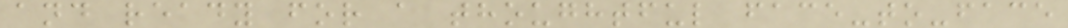and ready for a thoughtful face-to-face
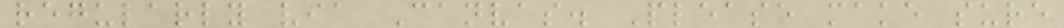regularly via Canvas. Please make sure
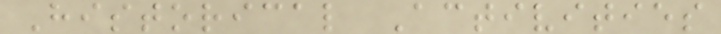Historical Activities
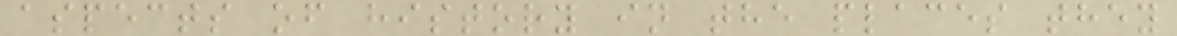aspects of history in the places they
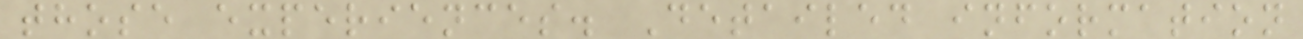those experiences. Detailed information
